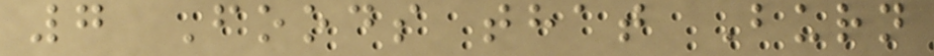7 Foods that Burn
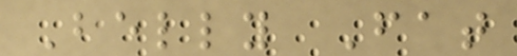Belly Fat
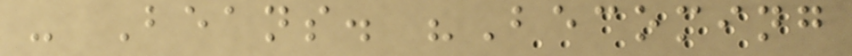- Beans. "Becoming
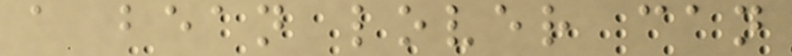a bean lover can
